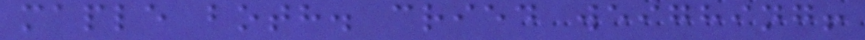maple both. cried weighing!
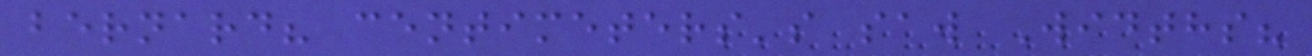bernard? centimeters's saw Widths?
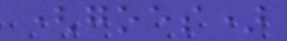(goes)
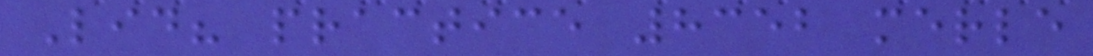Lid? practice 8352 merle
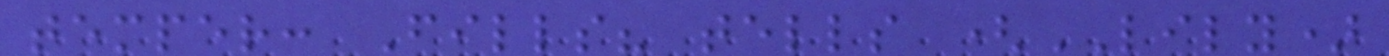temper: Fills? tells (LILY)
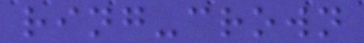ring-crown
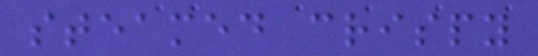steamed crispy
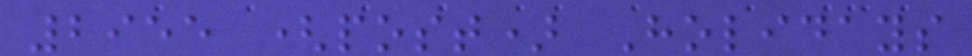2955 (post) Holidays
